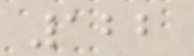122
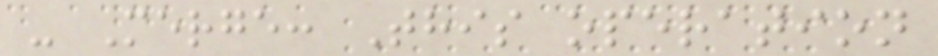- Merge: This operation
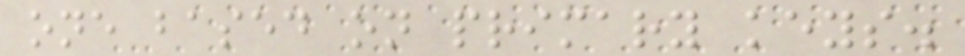one based on primary keys.
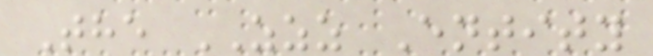The ZZZ Entity
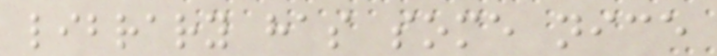library has some nice
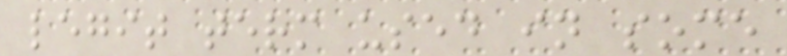legit term used in some
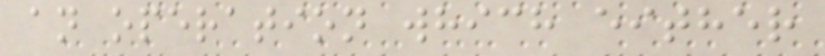an operation which either
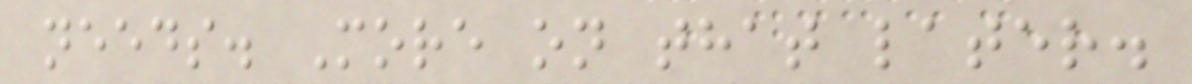needs. More on that later.
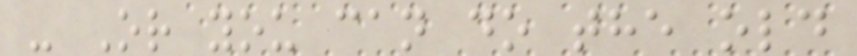- Or you can do the old
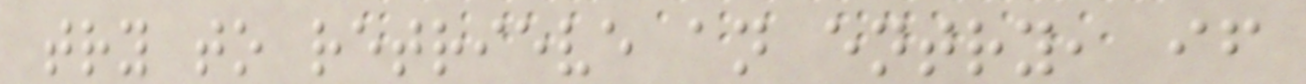try to retrieve an entry, if
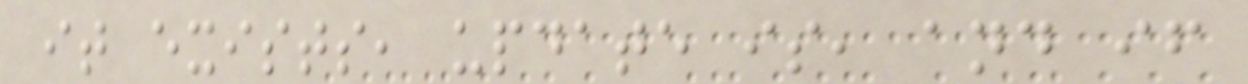it exists, update is, and if
